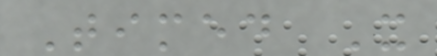Timed X
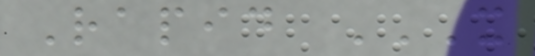Rapid X
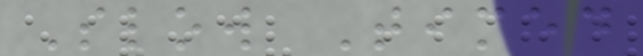Slow Timed
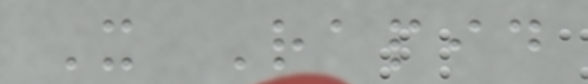X Rapid
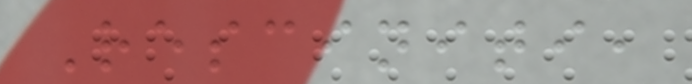Resciniti,
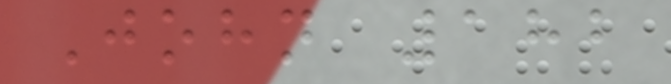John 182
